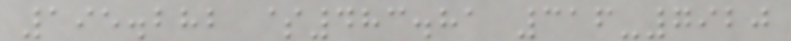195.282 $483.81 316-7920
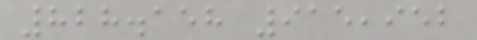828.158 915,952
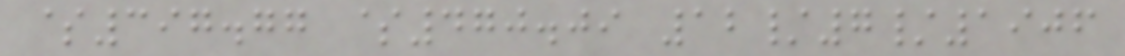$397.77 $470.09 12/7/1906
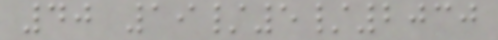40 19/5/2030
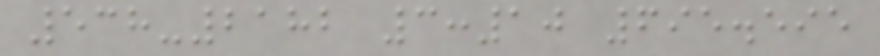538-2182 3:10 695.595
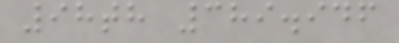98th 389.946
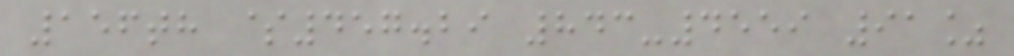156th $457.29 843-4559 91%
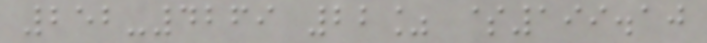252-4269 22% $199.10
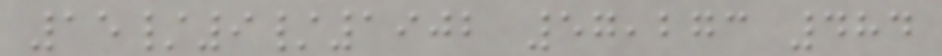15/9/1902 57,273 484
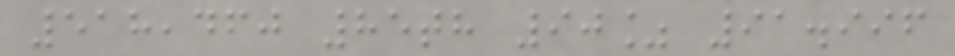518,460 85th 90% 91.996
